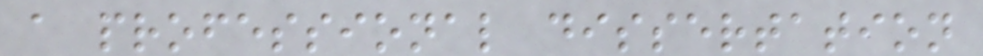a professional dissertation
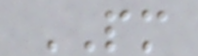PM
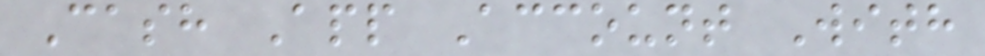Cash App Account With
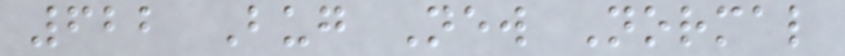622 Bug New Normal
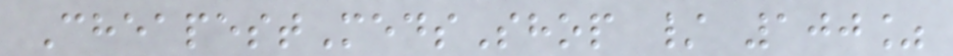CheapestMedsShop / 100%
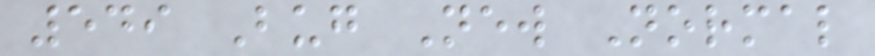549 Bug New Normal
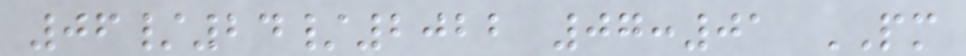06/24/2022 07:01 PM
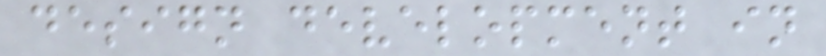design development in
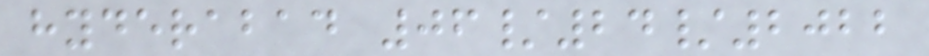hyderabad 06/24/2022
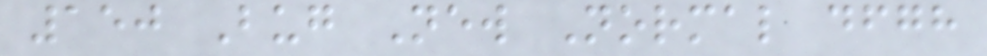150 Bug New Normal dfgh
